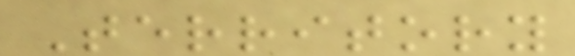Territory
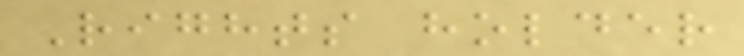Rights holder
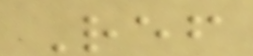Ref
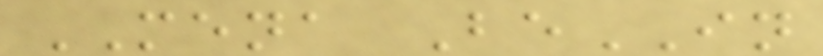MENA BeIN
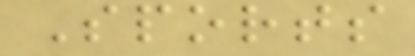Sports
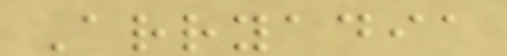Arryadia
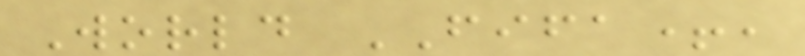World FIFA+,
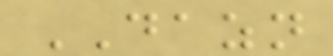DAZN
